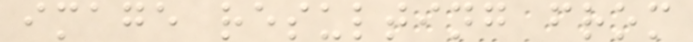image resulting from
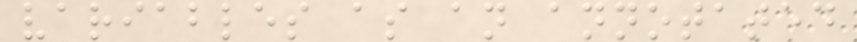variables as an annotated
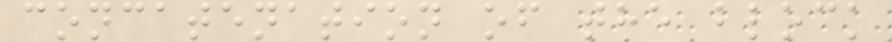concatenation of the block
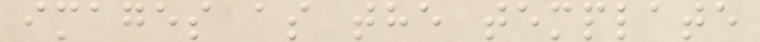images as the template
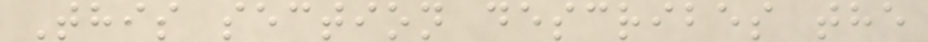This section describes the
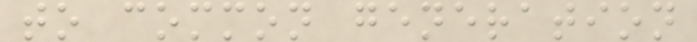to common generation
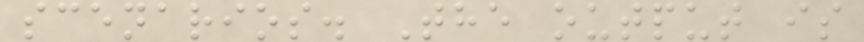scenarios. The output is
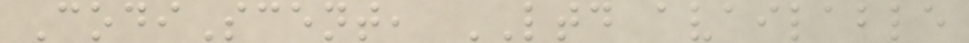CodiScent, LTD available
